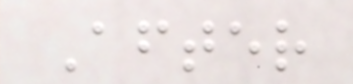After
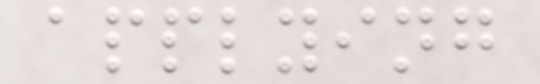applying
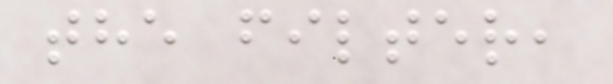the filter,
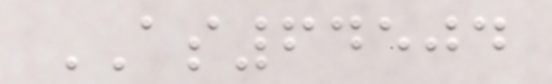AS64504
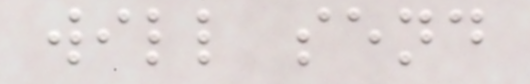will send
